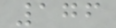176
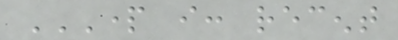PART I: RECENT
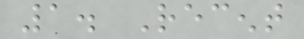1. Recent
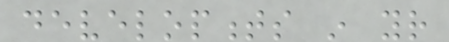developments in your
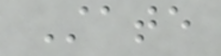State
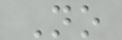No
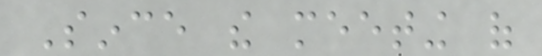Since the meeting of
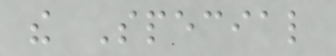the Special
